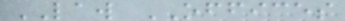LAW OFFICES
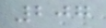207
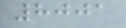8001
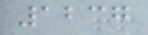1237
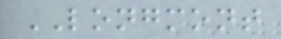LONGMONT
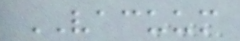VACUUM
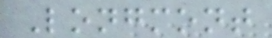Longmont
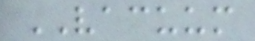VACUUM
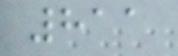811
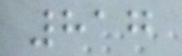817
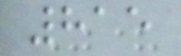815
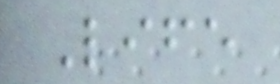Life
